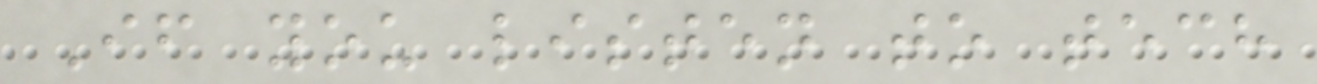If you listen to tech
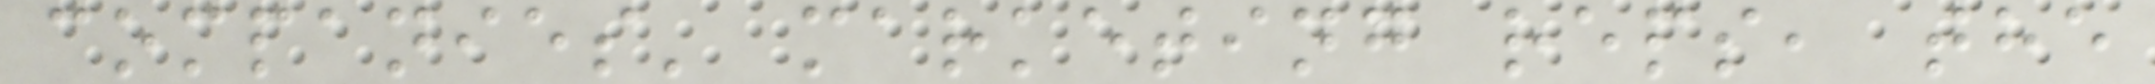companies' marketing reps, the
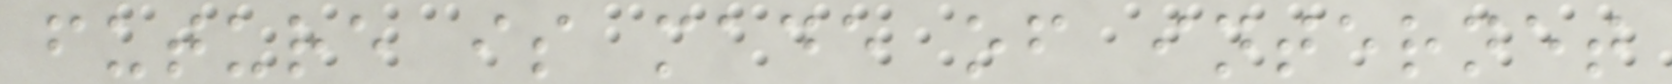future is made of internet
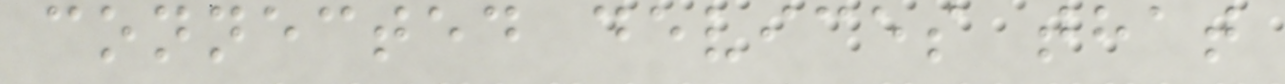connected devices that
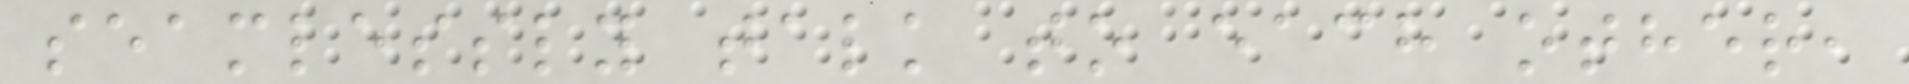seamlessly talk to each other,
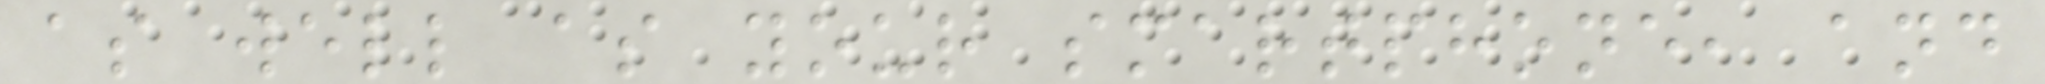as well as your smartphone, and
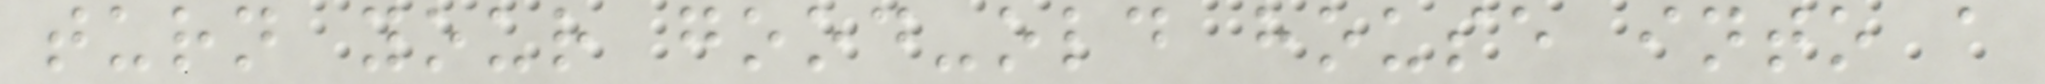turn your good-old house into a
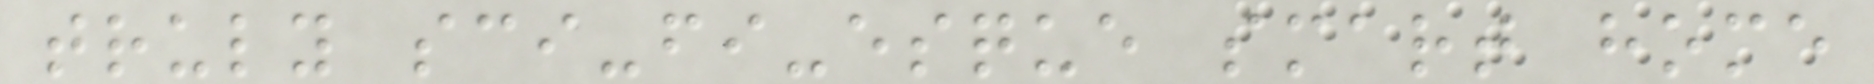truly sci-fi-esque smart home
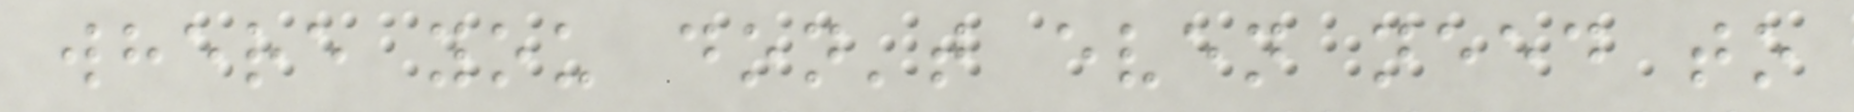where you don't even need to
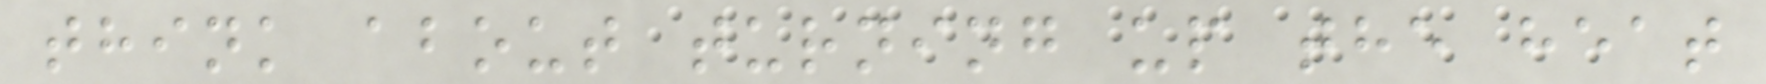think about turning up the heat
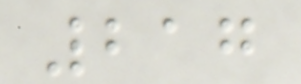217
